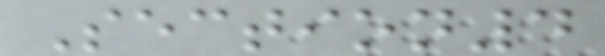Section4
